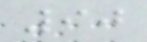90
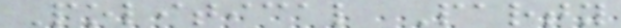Political Party
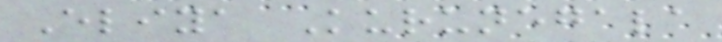Eliya Kurunegala
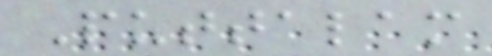Puttalam
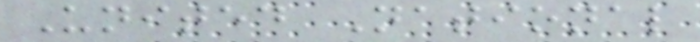United National
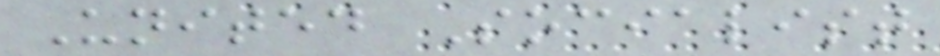United Socialist
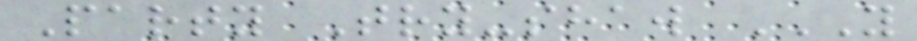Party Try-shaw Y
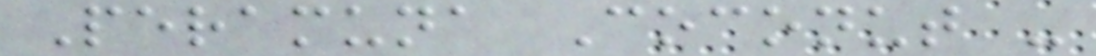Peramuna Coconut -
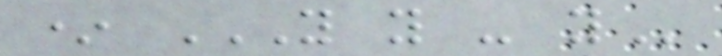* Y Y - Y
